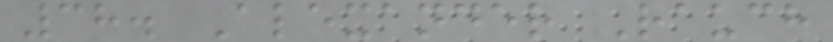38. Alexander Rauch
